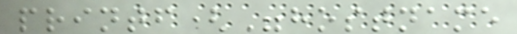printf("hostname
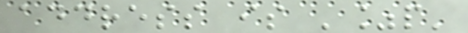address is '%p'
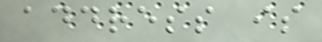address is
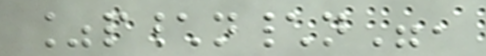%p\n\n",
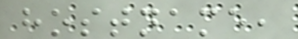hostname,
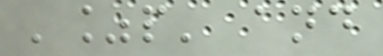'%p' and
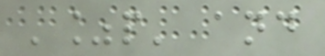'%p' and
